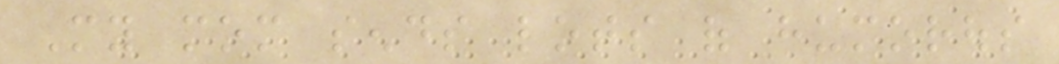My mom sends lots of humorous
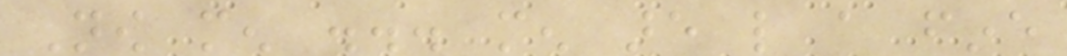Now men ... men are like a fine
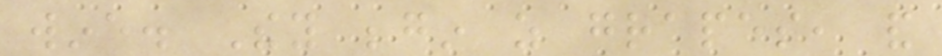wine. They begin as grapes, and
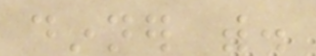dinner with.
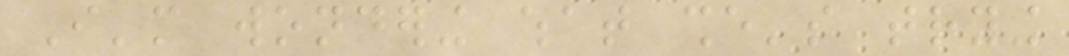I'm wondering what she's trying
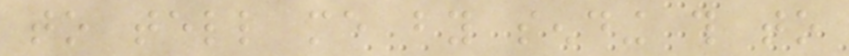to tell me by sending this to
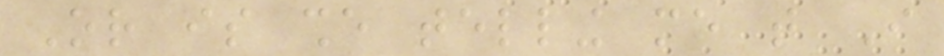Or is she telling me that I
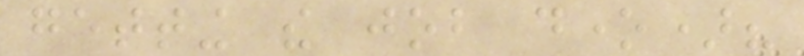getting the job done)?
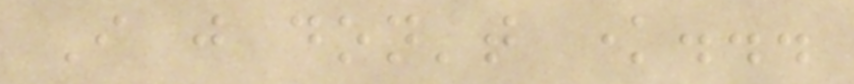I just don't know...
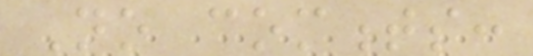No comments:
